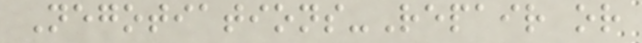Negotiations-Repair or
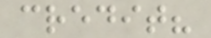credit?
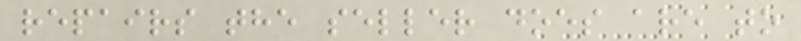repairs the seller does are to
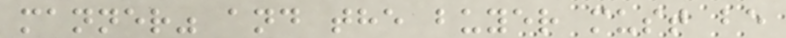manner" and the buyer must be
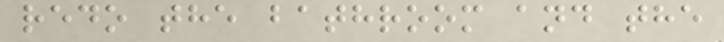redo the bathroom and the
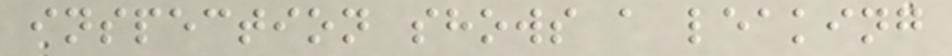inspection shows a leaking
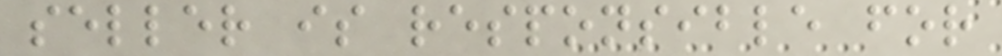seller is responsible for
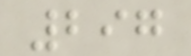297
